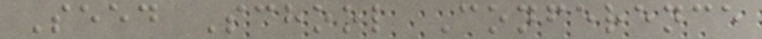Seed School Conference
